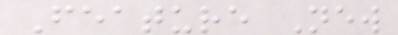Feature New
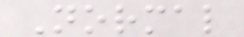Normal
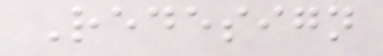Redesign
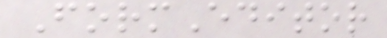FormEditor
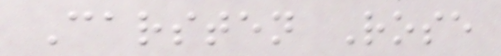Carsten Rose
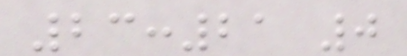23:21 0
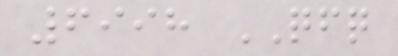6998 QFQ
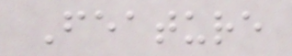Feature
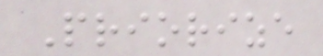Priorize
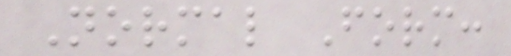Normal Form:
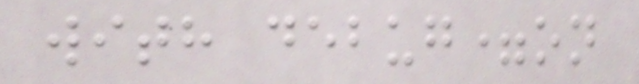with debug=on
